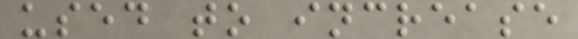used to increase
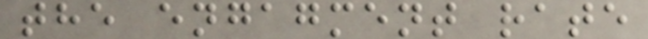the engagment rate
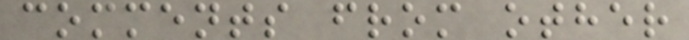comments from other
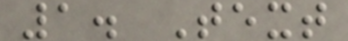1. Text
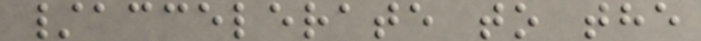/accelerate to the
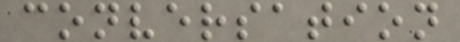conversation
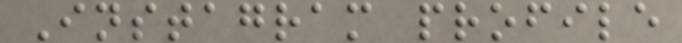Instagram profile
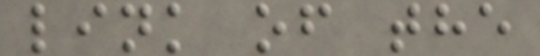link of the
